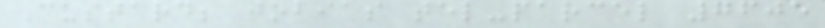Custard; tobias tel-parcel 7605
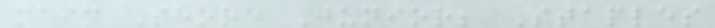main Shore Junior; Staples
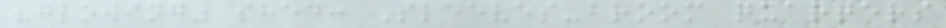"glowing" shed: Sleeves-broom quarters
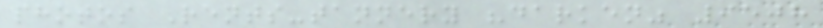photos Rents-tannery "darken" 9508
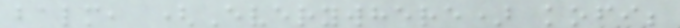balm, (Everywhere) kofi;
